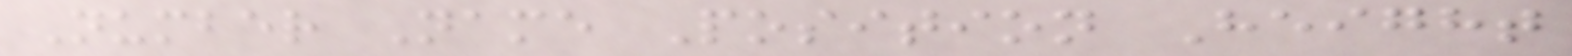Number Name Position Height
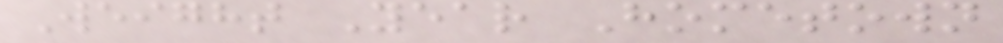Weight Year Hometown
